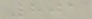801
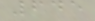645
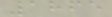1865
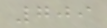709
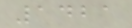1421
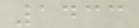1433
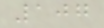107
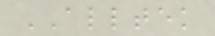ALLTEK
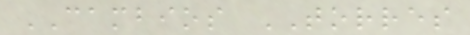CAMBIOS TORRES
